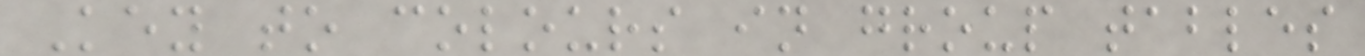Key to colours in group tables
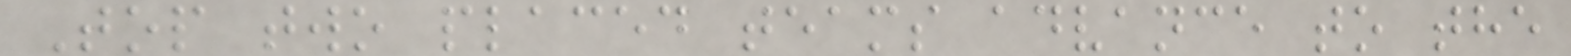Top two placed teams advance to the
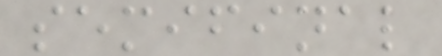semifinal
